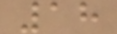18
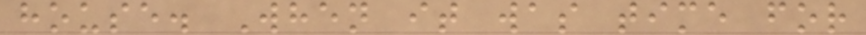house. When it was time for
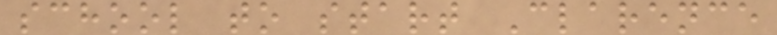school to start Clarence
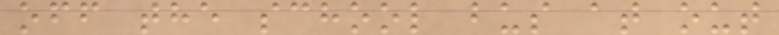off the school bus at out
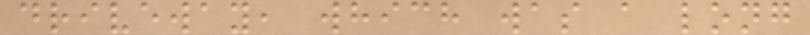driveway, which was a long
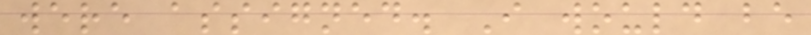were assigned. I would be
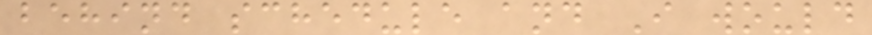behind schedule and I would
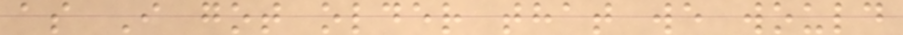as I got older that we would
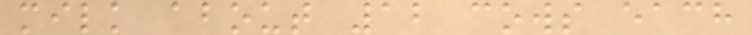milk about 12 cows each
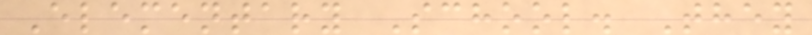Elementary School. They
